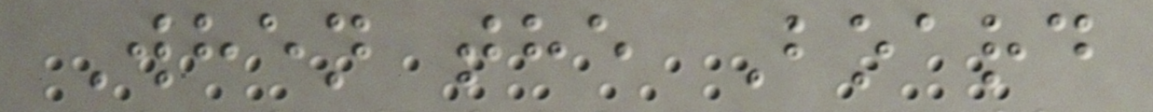When the Board
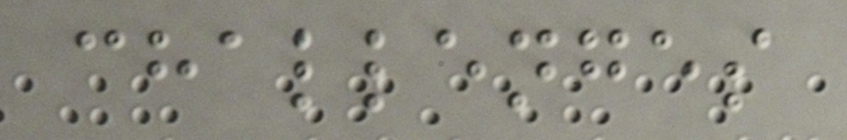challenges
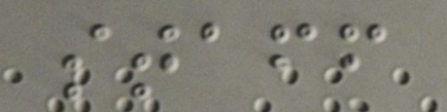staff
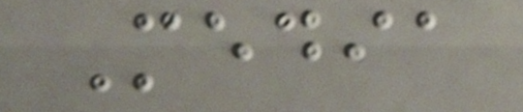Media
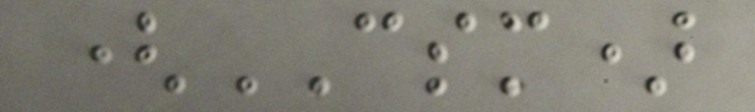(CSM)
